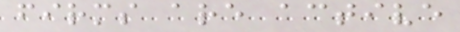firms are active
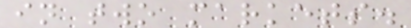in two markets.
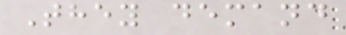They demand
